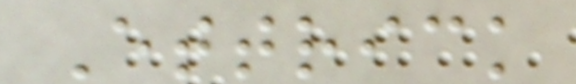Ettrick
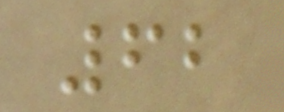62
